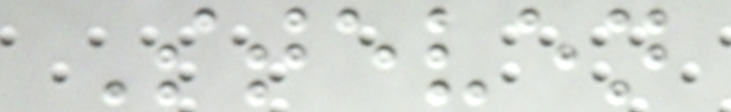Steven
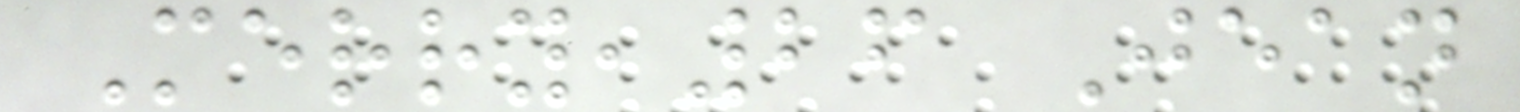Merry,26 Jean
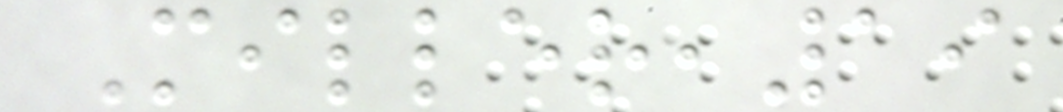Miller,19
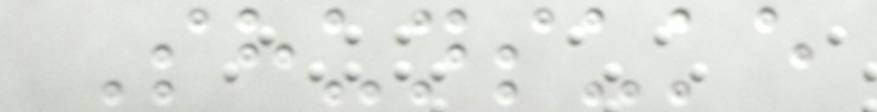Shunsuke
